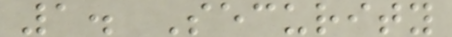1. Security
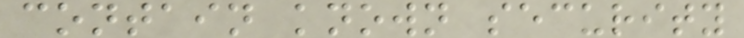contain known security
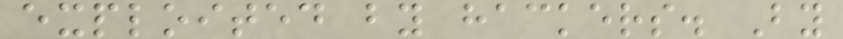exploited by hackers. By
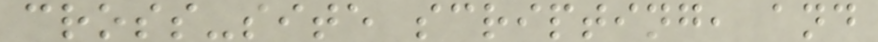cross-site scripting, and
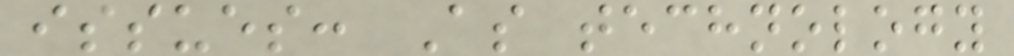issues: As technology
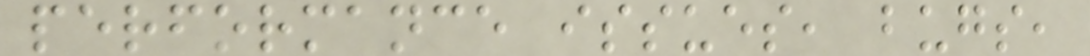performance issues, bugs,
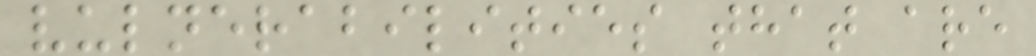vulnerabilities that are
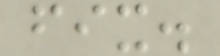fix.
